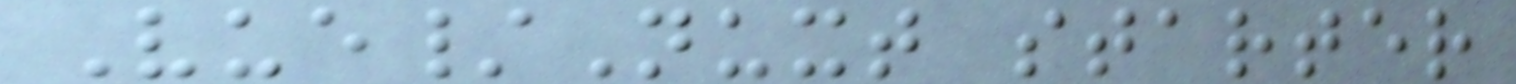Vue/Nuxt starter
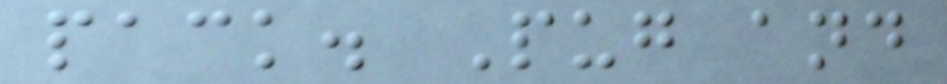pack. Pug and
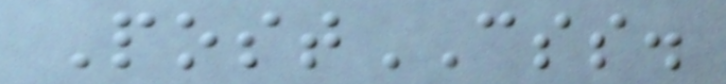PostCSS.
